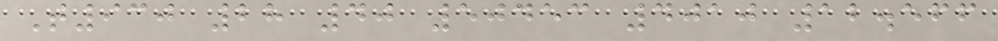T930 28 40 50453 4010 12.566
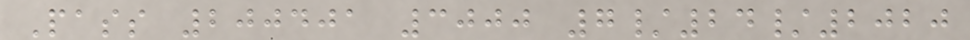Pass 200401 3000 7/24/2020
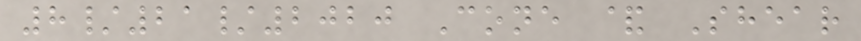8/21/2020 Cone & Shear
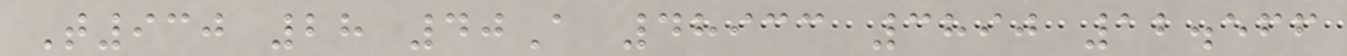T930 28 40A 48933 3890 12.566
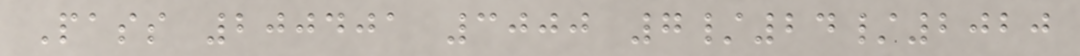Pass 200401 3000 7/24/2020
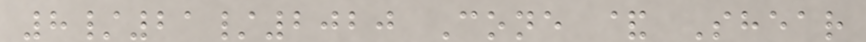8/21/2020 Cone & Shear
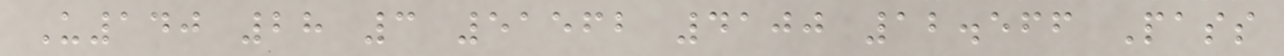U140 28 3 51562 4100 12.566 Pass
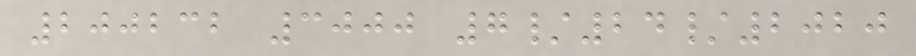200232 3000 7/24/2020
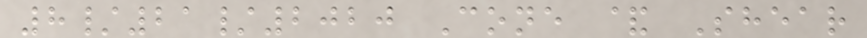8/21/2020 Cone & Shear
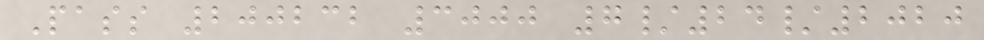Pass 200232 3000 7/24/2020
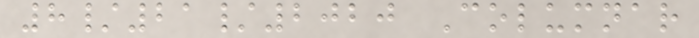8/21/2020 Columnar
